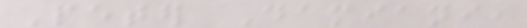Peter Damiani,
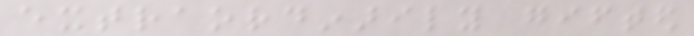extraordinarily gifted
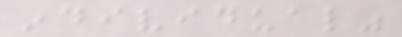individual"
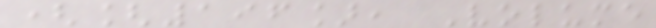([196], Volume
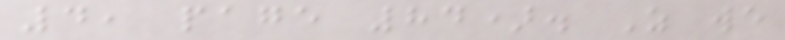4, page 84). As we
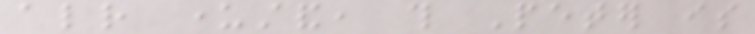already understand, this Peter is
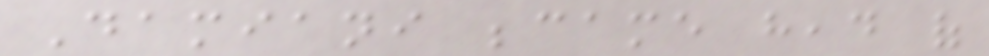Damiani became head of
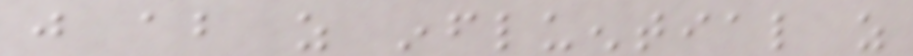just about as influential as
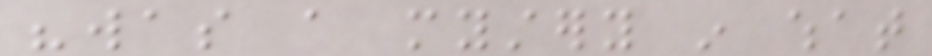"was a mystery in what
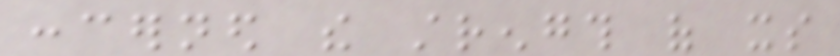concerned the strength of its
